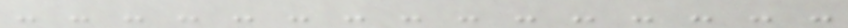- - - - - - - - - - - - - - -
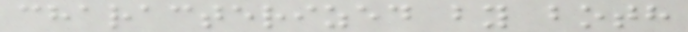characterized by both
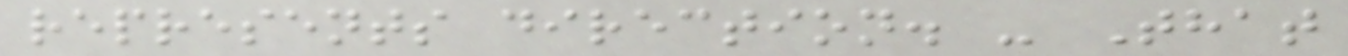represents direction. - That
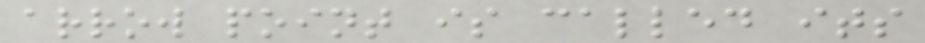arrow point is called its
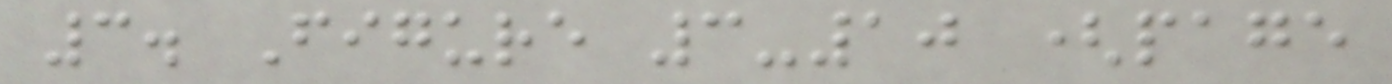3. Figure 3-10 (page
